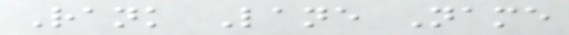Rank Lane Name
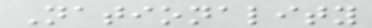Nationality
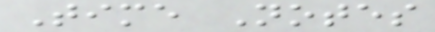Time Notes
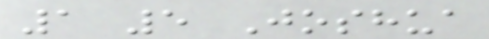1 5 Joshua
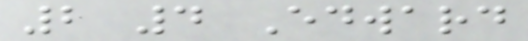2 4 Edward
